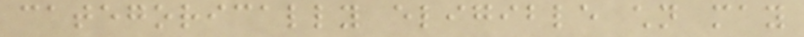categorically eligible children may
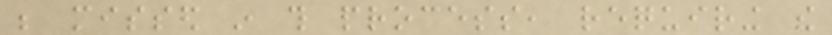be missed in this process, requiring the
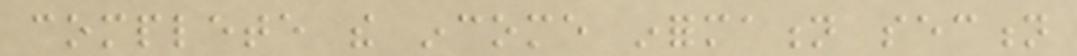complete the income information section
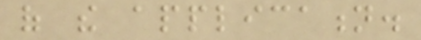of the application.
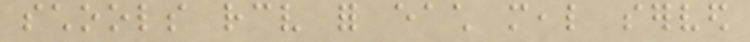schools receive for each meal served
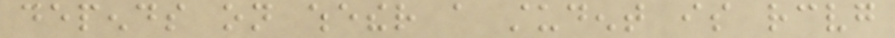depends on whether a student is receiving
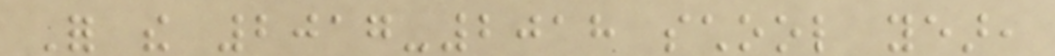For the 2017-2018 school year,
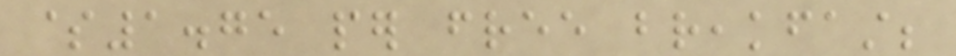$1.75 per free breakfast;
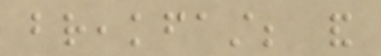breakfast; and
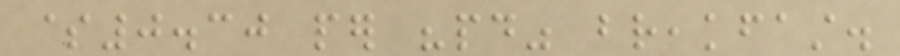$0.30 per "paid" breakfast.
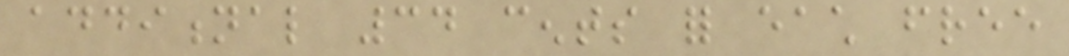additional 34 cents for each free
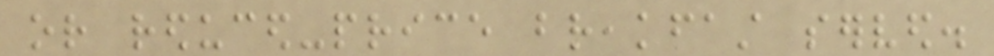or reduced-price breakfast served.
